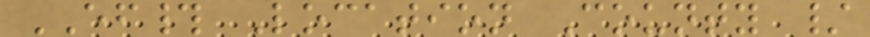EF# Location County /
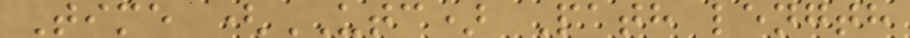Time (UTC) Path length
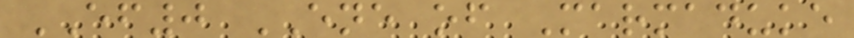EF0 ENE of Marmaduke
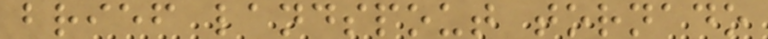brief landspout tornado
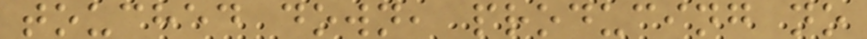touched down, producing no
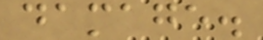damage.
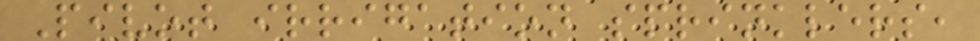Pivot irrigation sprinklers,
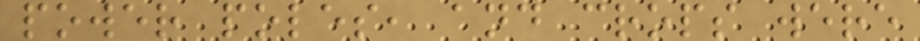power poles, and crops were
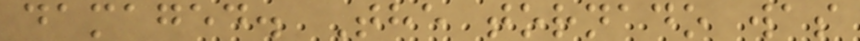damaged. The tornado was
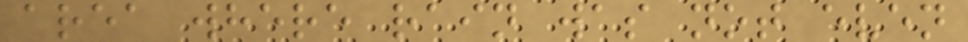area where rain was not even
